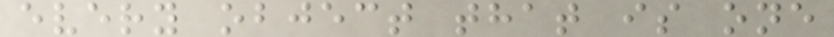every object that is one
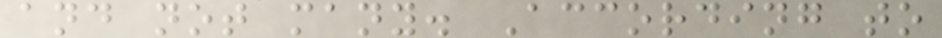and not many. According to
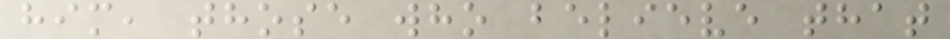him, those who believe that
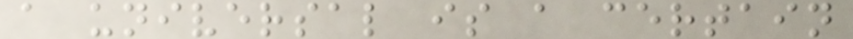a universal is a certain
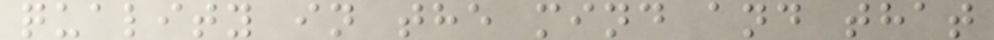quality in the mind and that
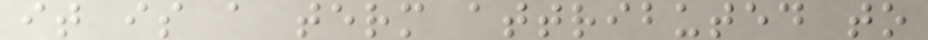it is a term attributed to
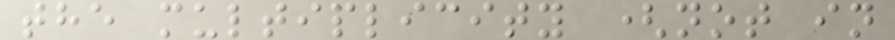the multiplicity (not in
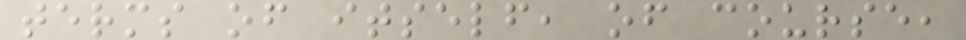terms of itself, of course,
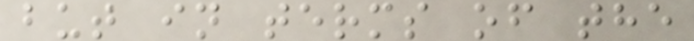but in terms of the
